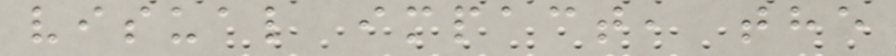visual impact, the
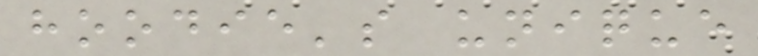hoodie's unique
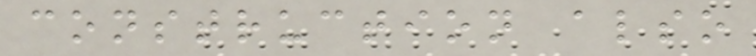construction also
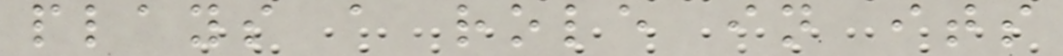plays a role in its
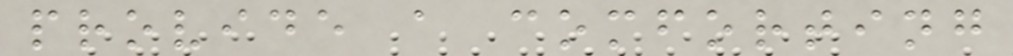provide a comforting
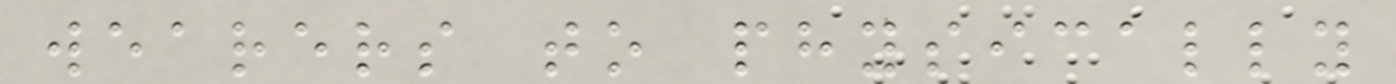wearers to physically
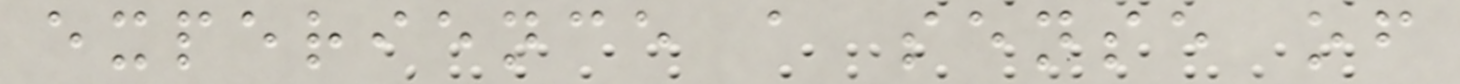experience a sense of
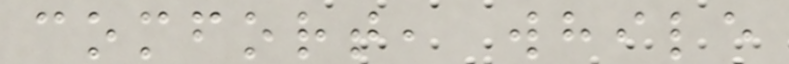comfort, while
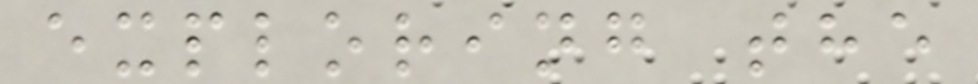exploring the
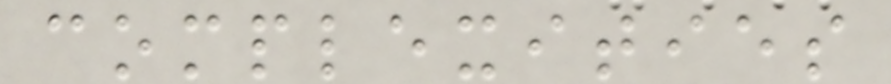complexities
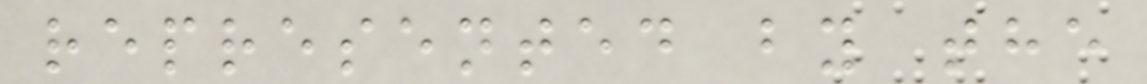represented by the
